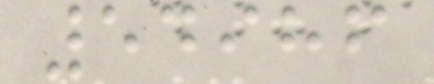54986
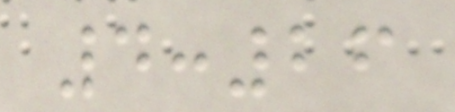4:26
